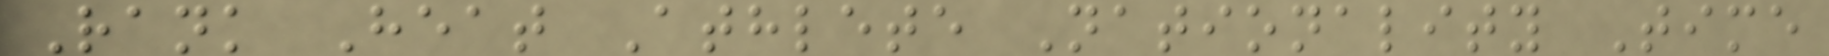Rank Heat Athlete Nationality Time
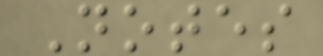Notes
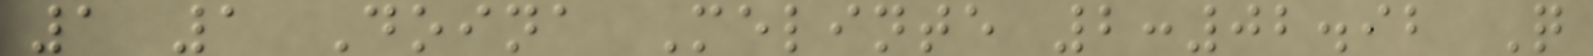1 1 Doina Melinte 2:02.92 Q
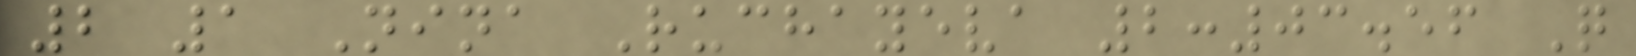2 1 Nina Ruchayeva 2:03.56 Q
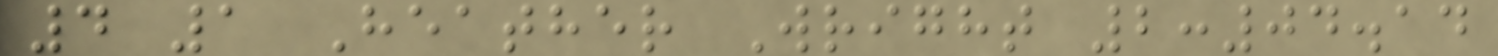4 1 Heather Wright 2:04.14
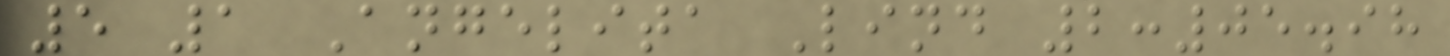5 1 Angelita Lind 2:05.98
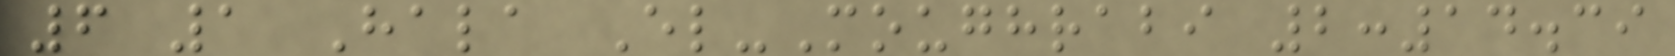6 1 Hala El-Moughrabi 2:14.39
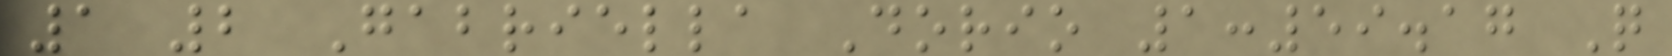1 2 Gabriella Dorio 1:59.17 Q
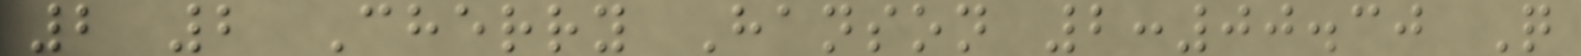2 2 Cherry Hanson 2:00.30 Q
